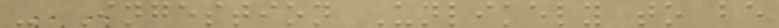- Ingestion Unlikely to be
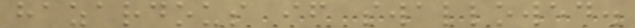hazardous if swallowed.
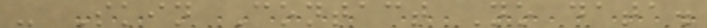- Skin Contact No data.
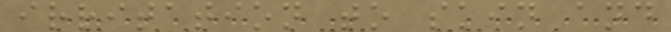irritation to skin and
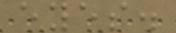eyes.
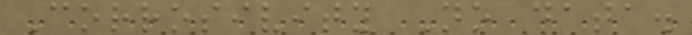Corrosivity No data.
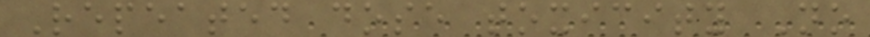Repeated dose toxicity No
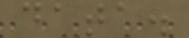data.
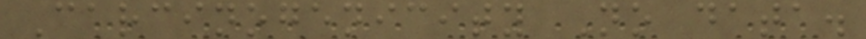Carcinogenicity No data.
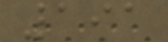191
